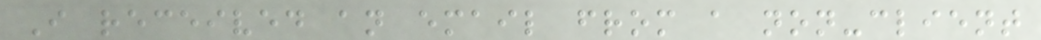I received an email from a non-client
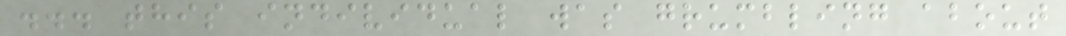... this individual was grumbling about
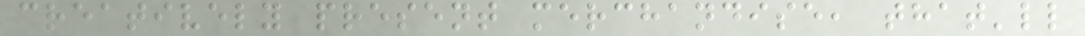creatively present merchandise, that'll
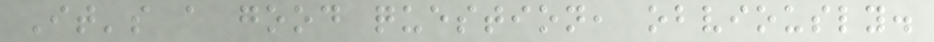It's a good question, obviously.
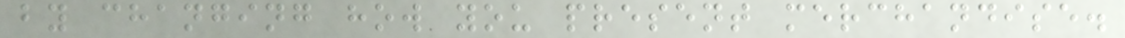by changing how you present merchandise.
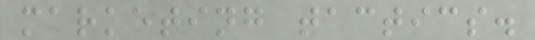marketing tactics.
